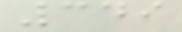349
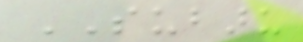SUBARU
